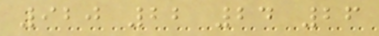920 22 24 26
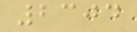2304
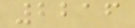2216
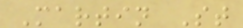Martin St
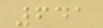641
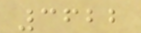3622
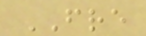FRE
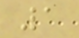1
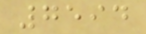7594
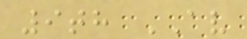9th AV
